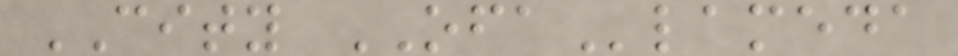CITY OFAlameda
